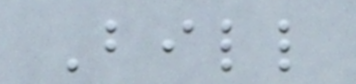Bill
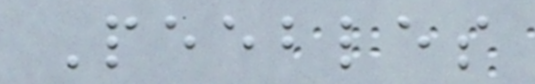Peebles
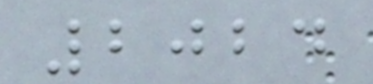2024
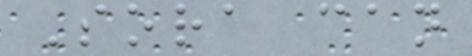Sora can
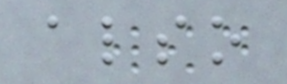also
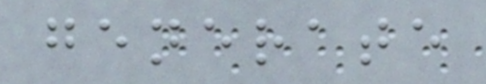generate
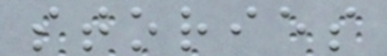stories
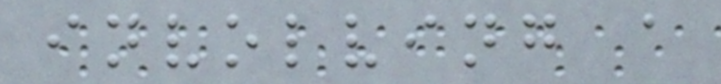involving a
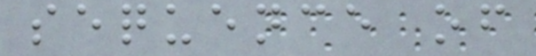sequence of
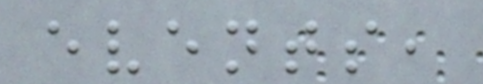events,
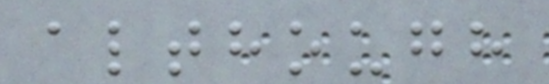although
